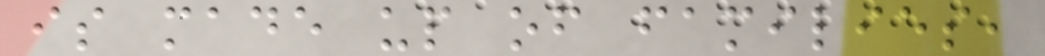is made up of families,
